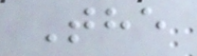The
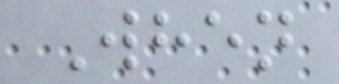When
